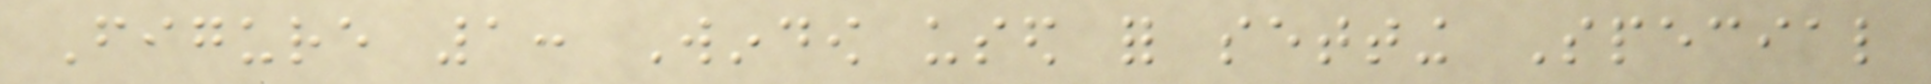Figure 1: Window used for setting Special
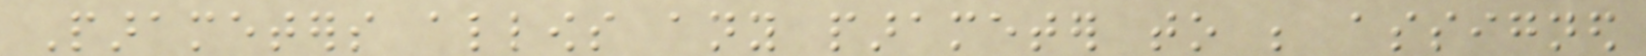Parameters allows any parameter to be assigned
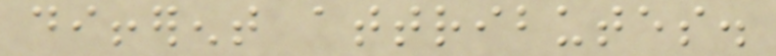different attributes.
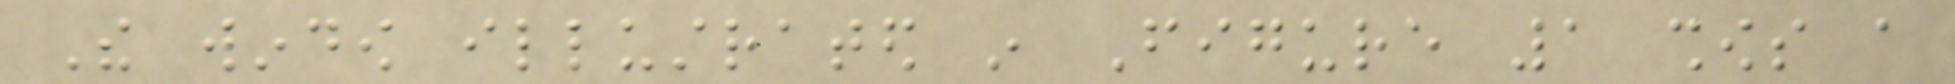The window illustrated in Figure 1 shows a
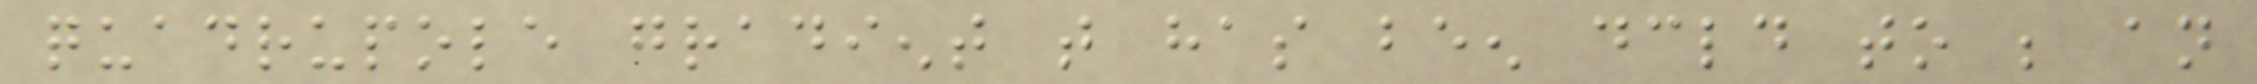quadrupole gradient that has been declared to be an
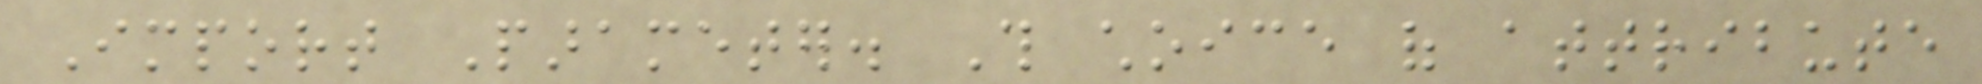Import Parameter. This choice of attribute
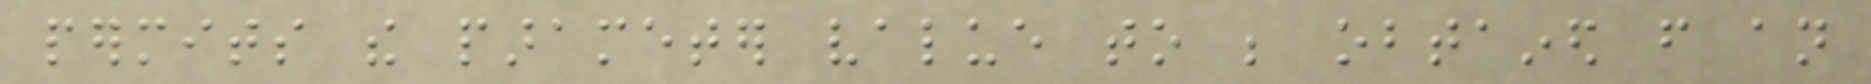permits the parameter value to be obtained from an
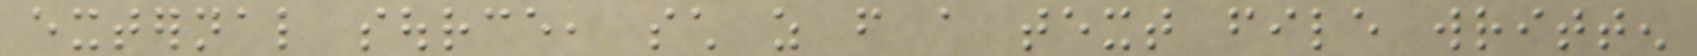external source, such as from a text file written
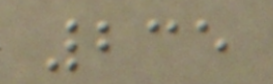235
